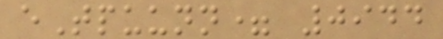eTpuunn= 0944
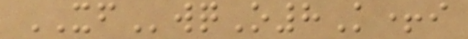XFwqO8K+i
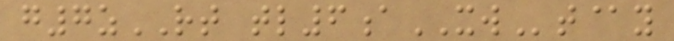g7zRT tl6aXWt@y
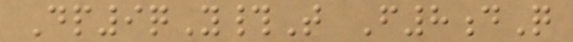Dp9qY#T F8dQ
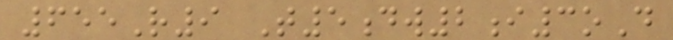655R9 T5dw2i3oD
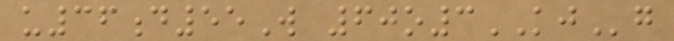u36d55W 60o3KJg
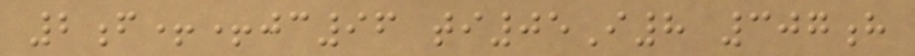2f++jc96 ti05I8 307h
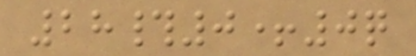28#0+0q
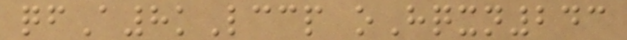qfA8kLccp oHqxn243
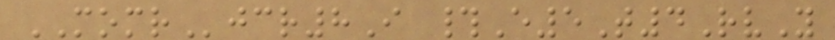MOMRjcr8I #E5T4RvY
